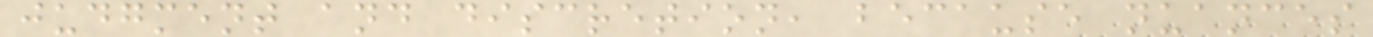judgment and discretion, because nuances
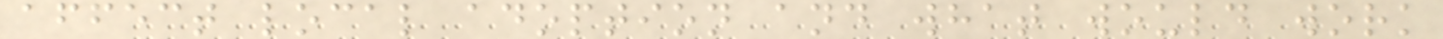affect local adoption and what would work
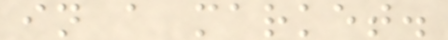in a market.
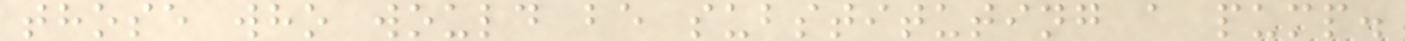those who would be substituting a pump.
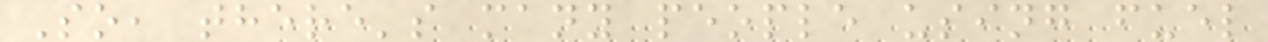So, there's many people using fuel
